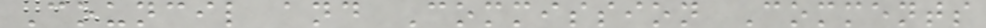Council and Commission Comments
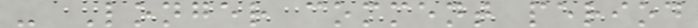- Longer comment period
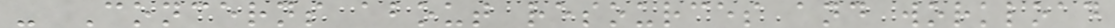- Concerns about resources and workload
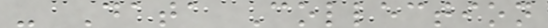- Data Collection
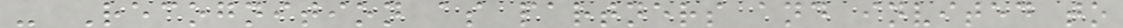- Recognition as partners and invited to
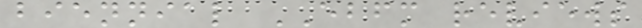biennial EBFM reviews
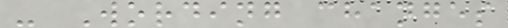- Wording changes
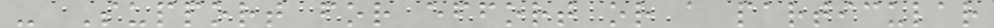- Support for effort or a particular
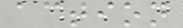action
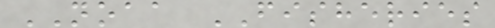NOAA FISHERIES
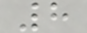8
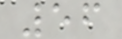56
